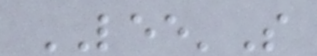LEE'S
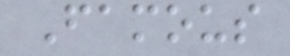Famous
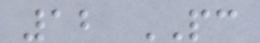12 PC
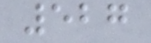527
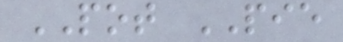POT PIE
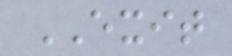EXIT
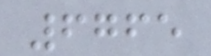6765
